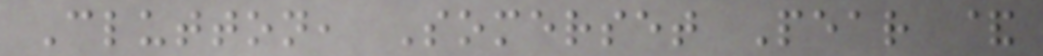Clutton, Somerset Pear &
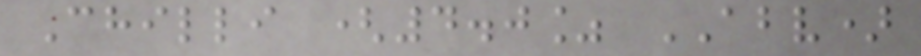Chilli (4.0% ABV)
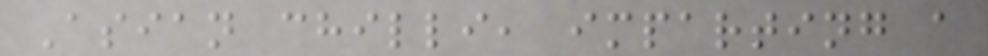Asian chilli, imparting a
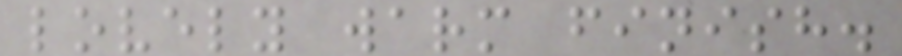lovely warm finish.
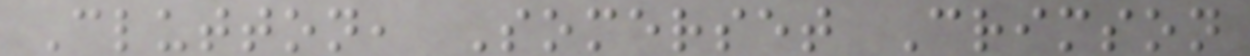Clutton, Somerset Crimson
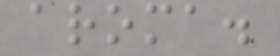aroma.
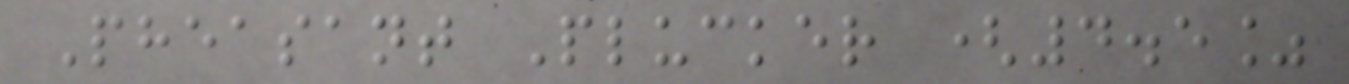Pheasant Plucker (4.5%
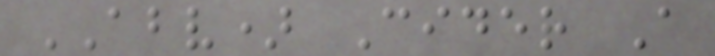ABV) Cider A
